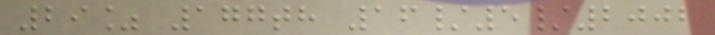29% 177th 16/5/2002
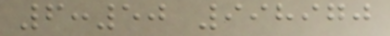6:50 998970
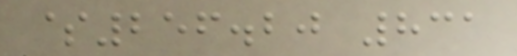$256.20 831
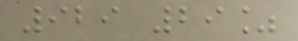929 29%
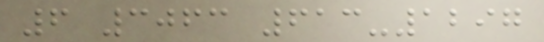6 3063 613-1297
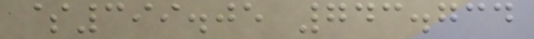$399.05 743.734
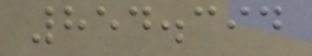854.394
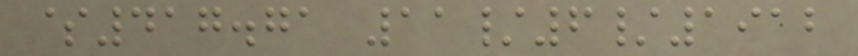$417.71 11/6/1912
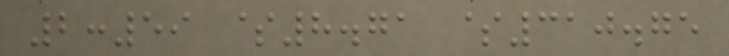2:59 $8.71 $310.75
